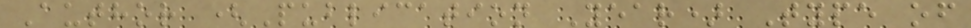Author (Publication Year) Type of
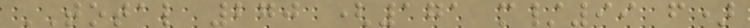TOTAL 270 (171 m/99 f)
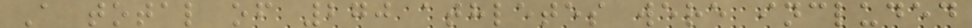A total of 270 athletes were included
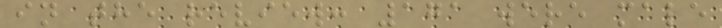in the review: 171 were male
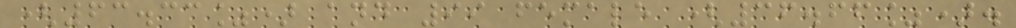(63.33%) and 99 female (36.66%).
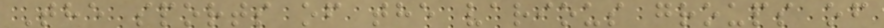The sports of the various groups of
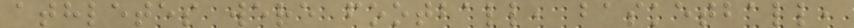athletes were football, basketball,
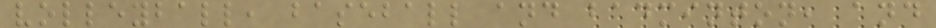volleyball, baseball and badminton, and
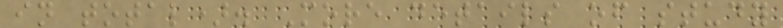in total). More details of study
